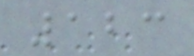123
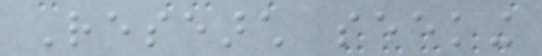Research seeking
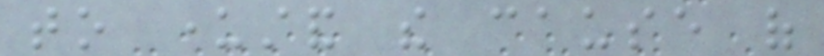to understand the cause of
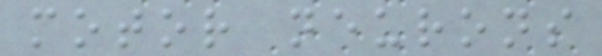motor neurons
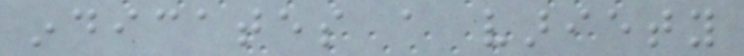indicates a variety
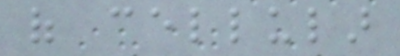of cellular
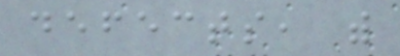defects, with
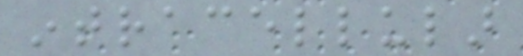intracellular
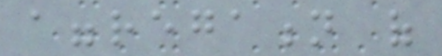aggregation of
